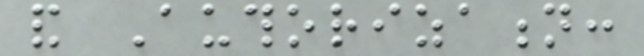and Authorization:
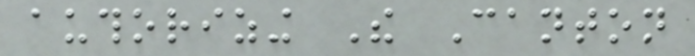authorizing The Canton
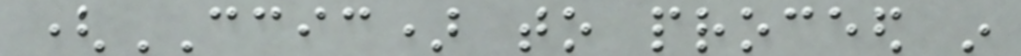(CCIC) to proceed in
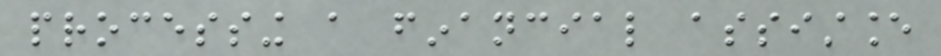processing a financial assistance
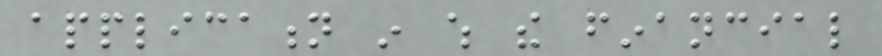application in which the financial
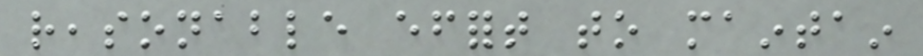reasonable effort to maintain
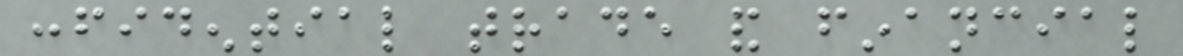confidential trade and financial
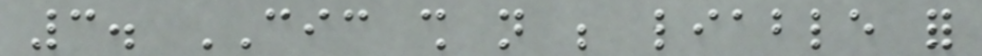3. CIC shall not be liable for
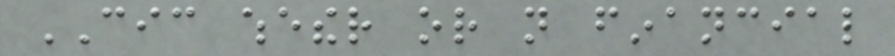CIC whether or not financial
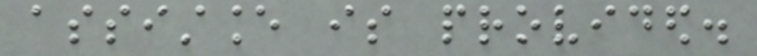assistance is provided.
